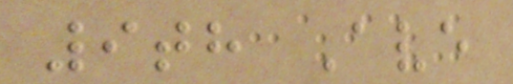9th Ave
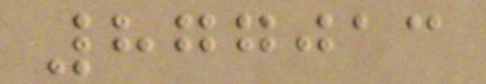877013
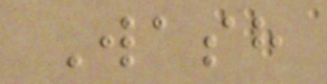Wash
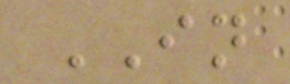IN
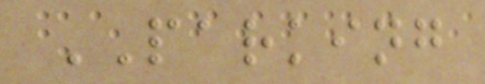PARKING
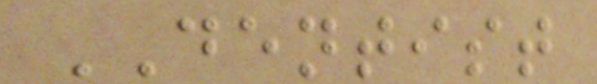DENTIST
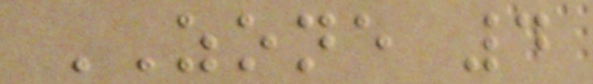ZONE 4
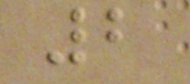2
